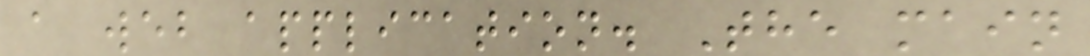a web application. The main
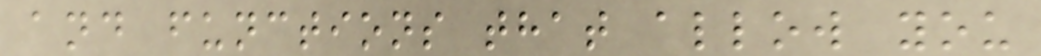and functions that allow you
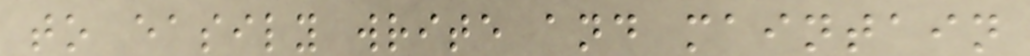to easily write and maintain
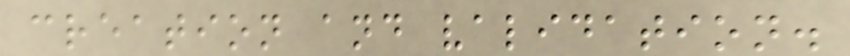creation and validation.
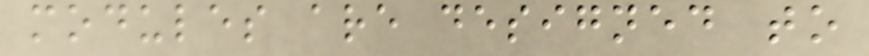modules are designed to
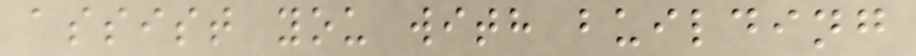assist you with building
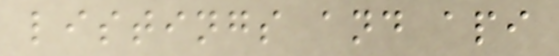listings and api
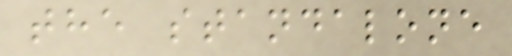the standalone
